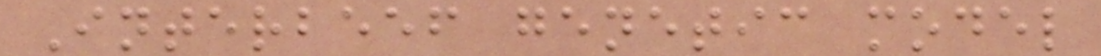Interbeef genetic model
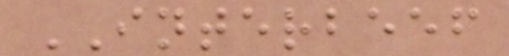INTERBEEF
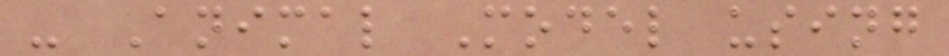- Animal Model using
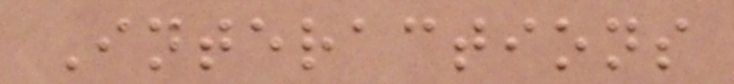Interactions
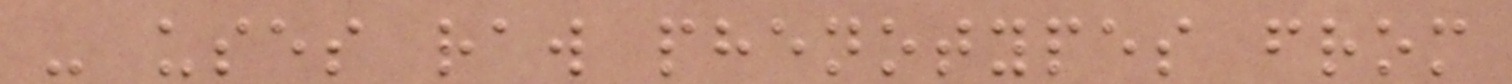- uses raw phenotypes from
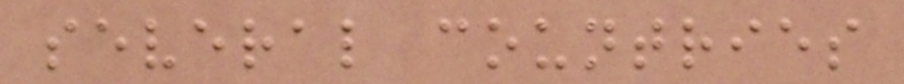several countries
